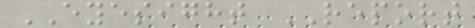EYESIGHT REPORT
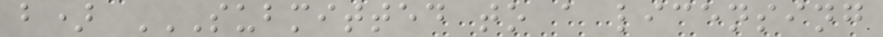b) SUBMITTED TO A LICENSING
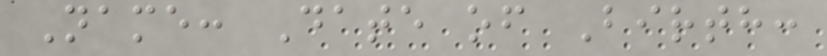Name: Date of Birth:
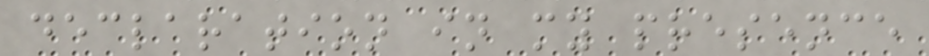declaration in my presence
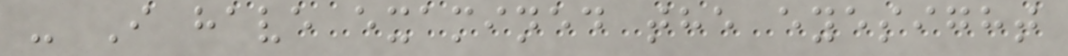- I have examined the eyesight
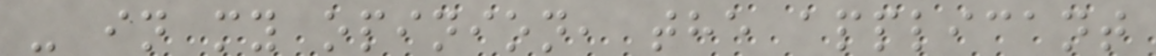- in my opinion, the applicant
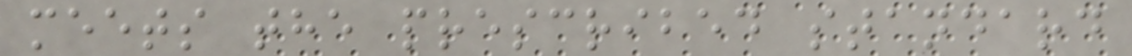meets the prescribed standard
